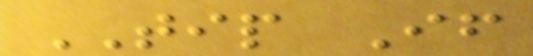TIP If
